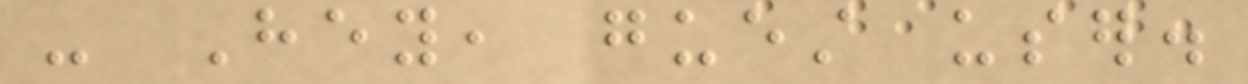- Hey, guest user.
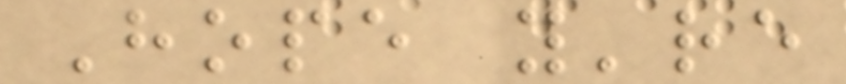Hope you're
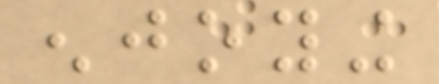enjoying
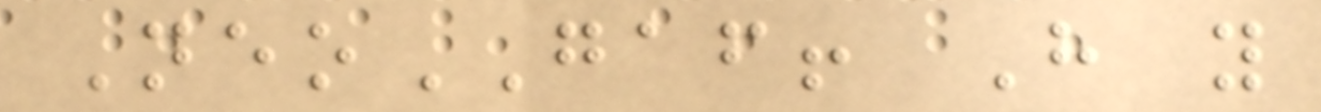NeoGAF! Have you
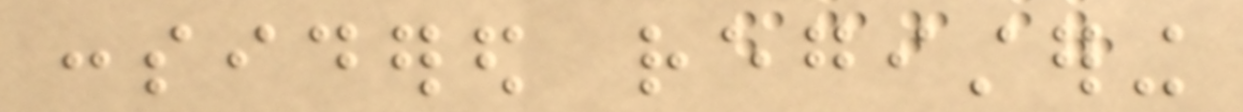considered registering
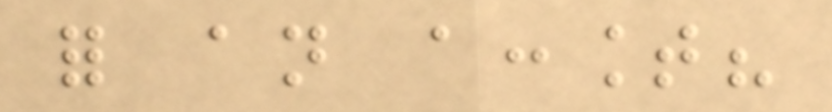for an account?
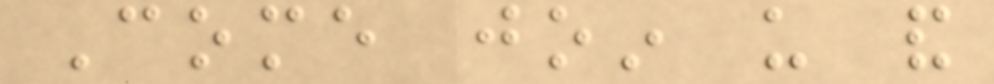Come join us and
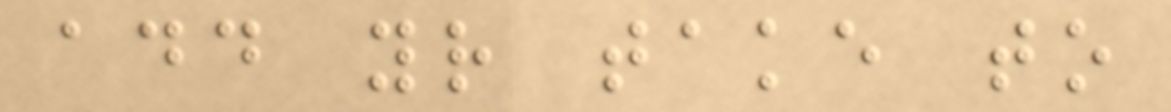add your take to
